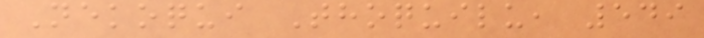Nekoqui Thoquilu, 549
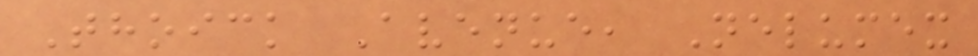Thoick Avenue, Nelumex
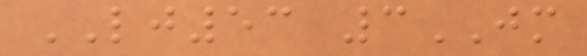LJ53 3JM
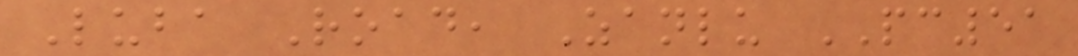Luba Road, Zanlu PC51
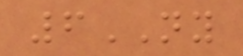6NY
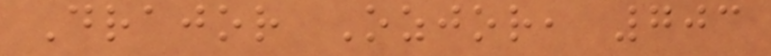Drajor Ozjor, 703
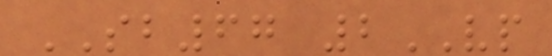SB67 2VP
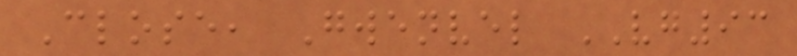Close, Gwenvel VG93
